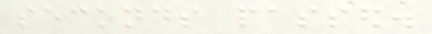seconds passed.
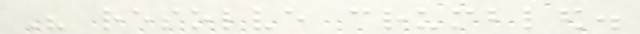His resolve crumbled.
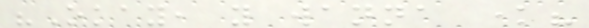"Okay, you wanna know?
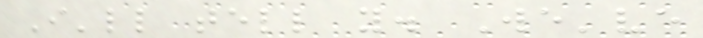I'll tell you. We've
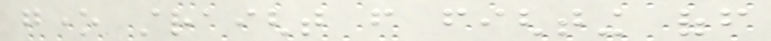gone straight from fighting off
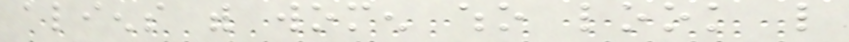aliens with women who look like
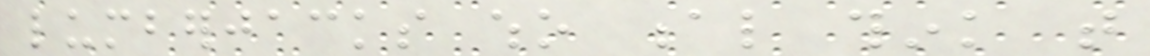lumberjacks who al think that
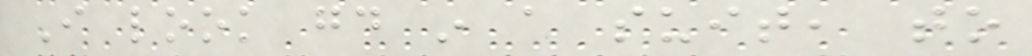I look good in a suit, to
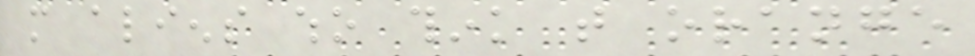more aliens who think that orange
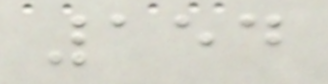154
